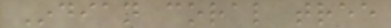Indian coral tree
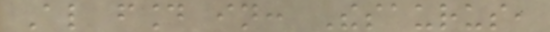Also found in: Thesaurus,
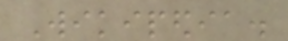Wikipedia.
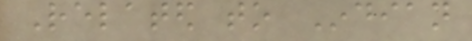Related to Indian
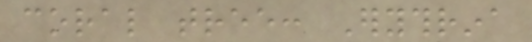coral tree: Erythrina
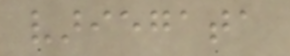variegata
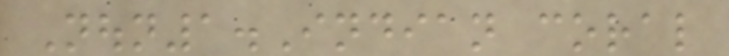Noun1.Indian coral
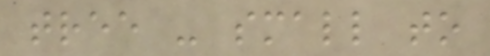tree - small to
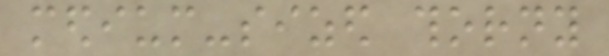medium-sized thorny
